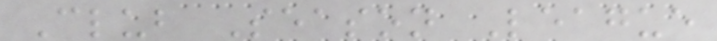Club Season League
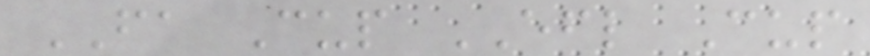FA Cup EFL Cup
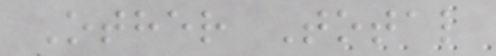Other Total
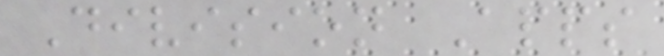Division Apps
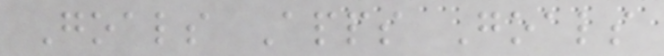Goals Apps Goals
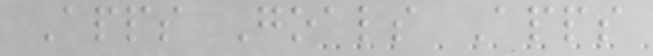Apps Goals Apps
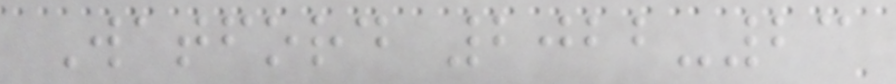Watford 2022-23
